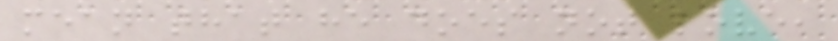mean that he does not love,
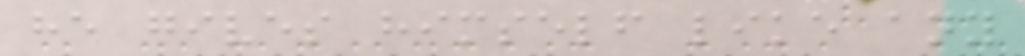he gives himself like any
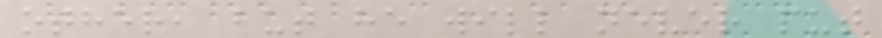other, but he will never put
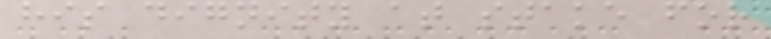his dignity at stake for
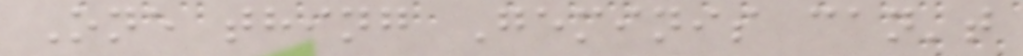One thing Geminis can't
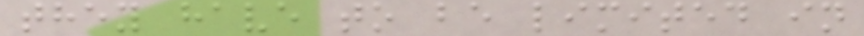they have to be limited in
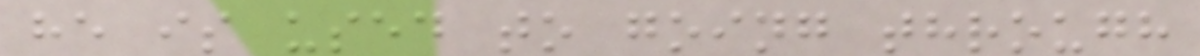he is used to going through
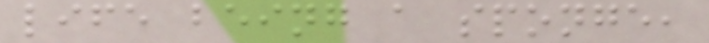life being a sponge,
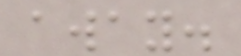away.
